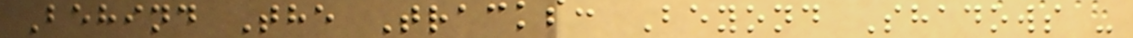Behind The Tracks: Beyond Shadows -
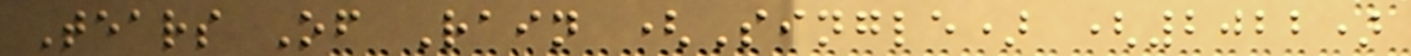Tears Of Rain (Single) (2022)
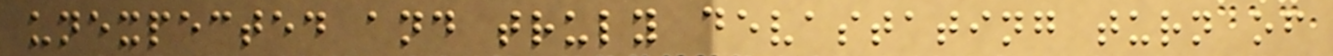unexpected and truly devastating turn of
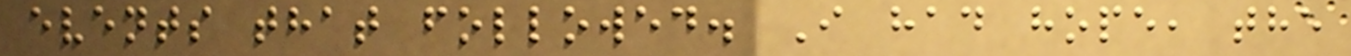events that followed. I had hope, the
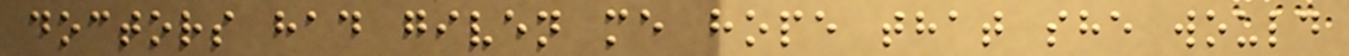doctors had given me hope that she would
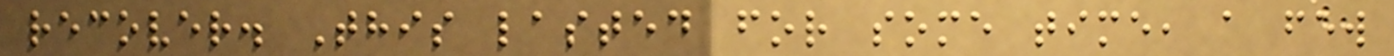recover. This lasted for some time, a few
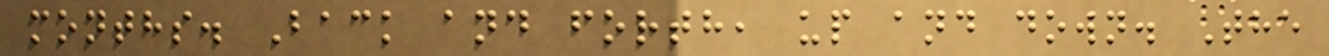months. Back and forth, up and down. The
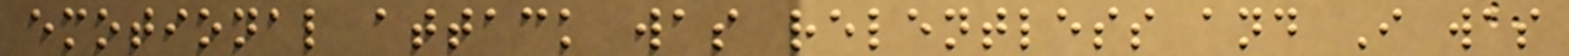emotional attack was relentless and I was
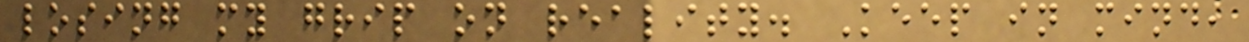losing my grip on reality. Keep in mind,
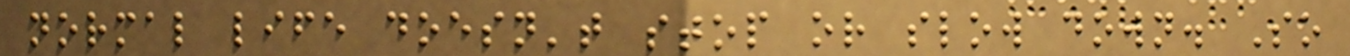normal life doesn't stop or slow down. So
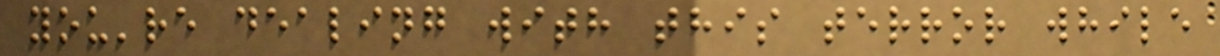you're dealing with this terror while
